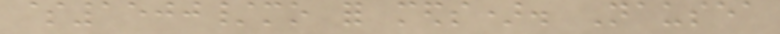$1500/mo for meds). Nausea
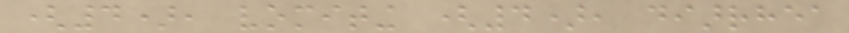(4), vomiting (4), diarrhea
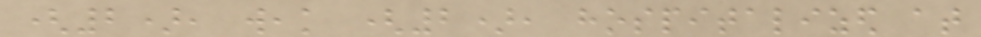(2), weak (2), hospitalized at
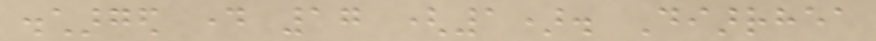discharged day 17 (1). Diarrhea
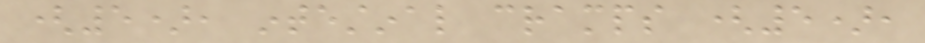(5), intestinal cramps (5),
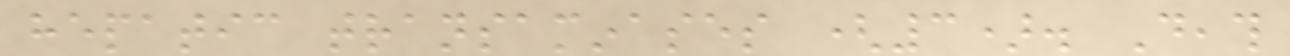hepatic transaminases (3). Death
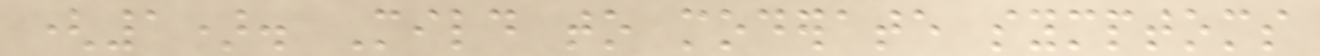(1). Mild to moderate symptoms
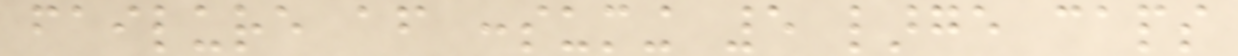failure after consuming 5 large caps
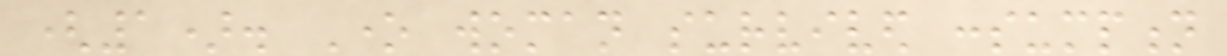(1). One woman survived consumption
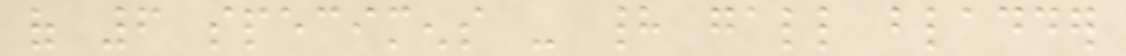of 6 specimens - had gall bladder
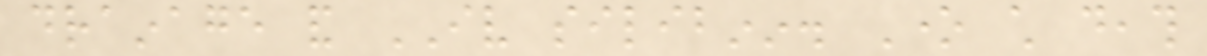drainage and IV silibinin. One child death
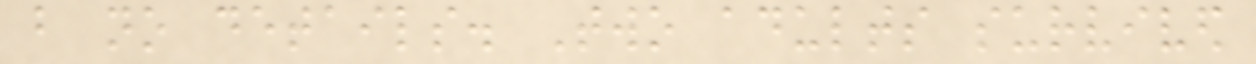but no details. Two adults survived
